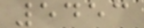5453
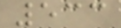533
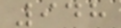948
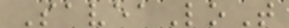SaveaLoT
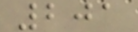201
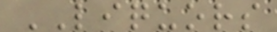LIQUORS
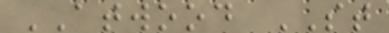ATWOOD ST
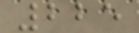225
